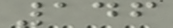146
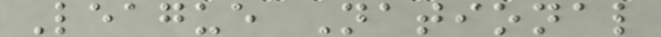League National
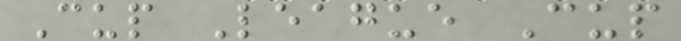Cup League Cup
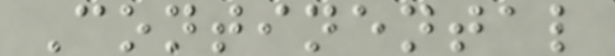Continental
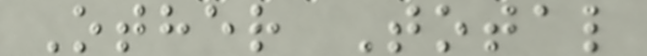Other Total
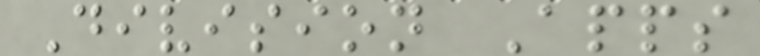Division Apps
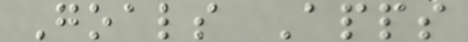Goals Apps
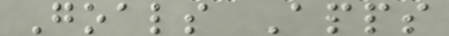Goals Apps
